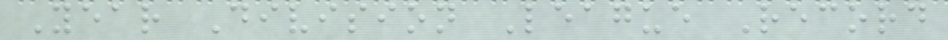Year Division League Record
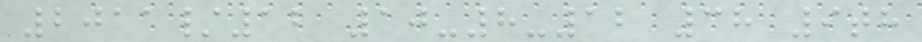2011/12 10-8-12 38 9th
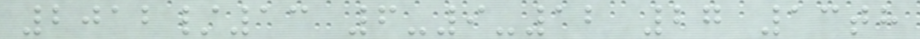2012/13 6-9-12 27 13th
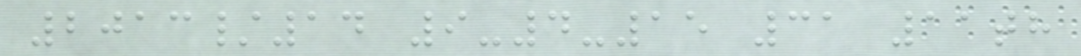2013/14 9-4-15 31 11th
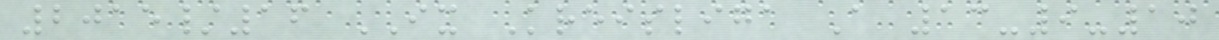2015/16 IX Kreisliga A 13-9-10
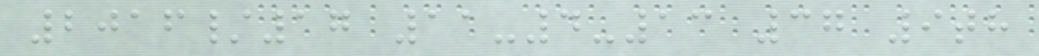2016/17 11-4-13 37 9th
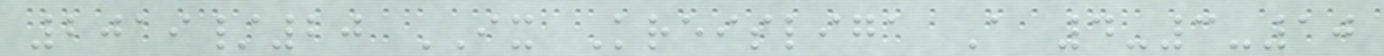2019/20 IX Kreisliga A 4-3-10
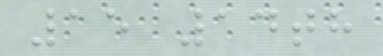15 14th
